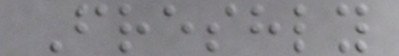Freshly
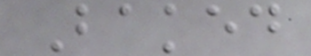Baked
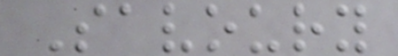Savoury
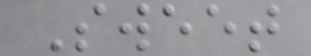Sweet
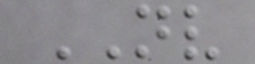NV
